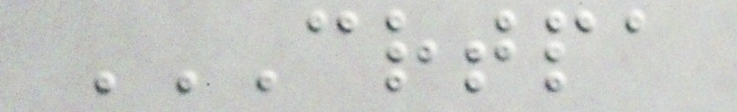CRTPA
